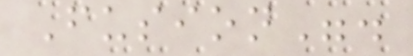Fusion".
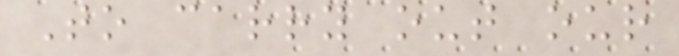To carry out our
